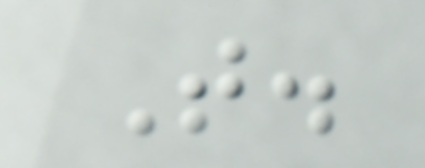T.
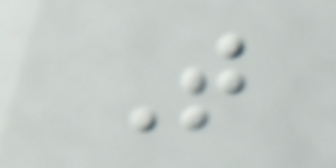T
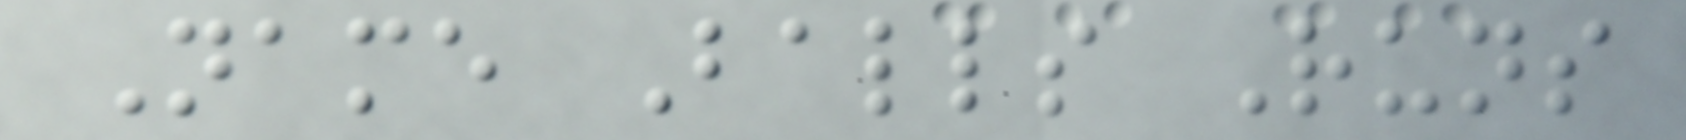Name Balls Runs
